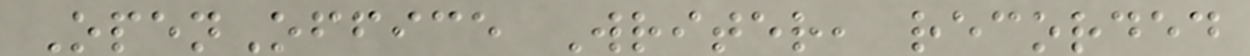OpenOffice Writer, recorded
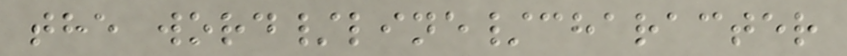the word/line/character
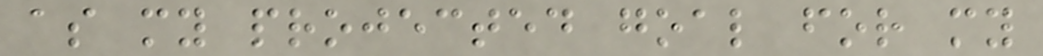as my projected goal for my
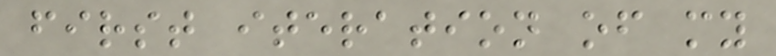first iteration of my
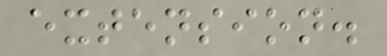extension.
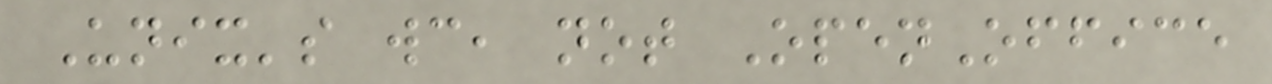Unix's wc, not OpenOffice
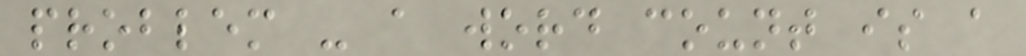problem - a word count is a
